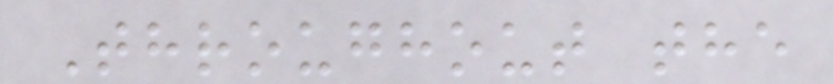Throughout the
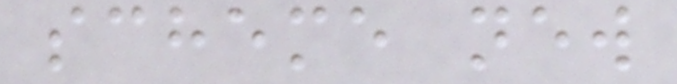scheme new
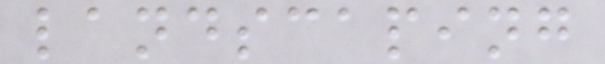landscaping
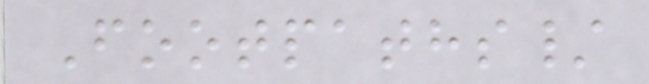Footpaths/
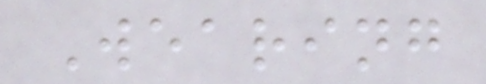Wearing
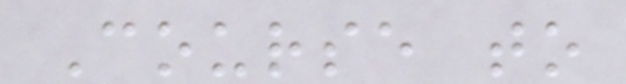Course to
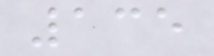135
